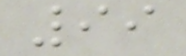99
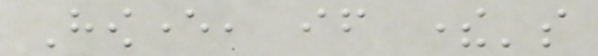However, if there's
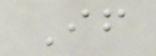If
